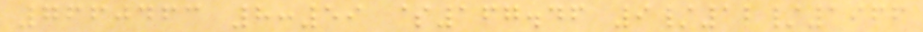7660463 8:59 $167.46 9/12/1966
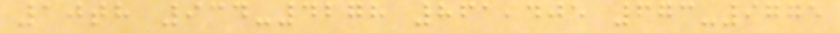10th 934-4278 861,405 673-9775
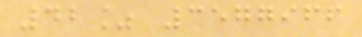42% 3577966
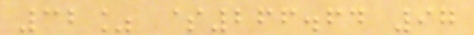32% $266.64 97
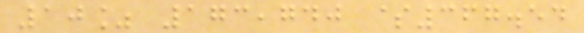10% 173,740 $367.54
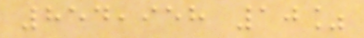854,958 10%
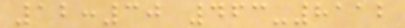12:30 463-8112
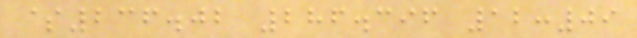$236.02 286.396 12:09
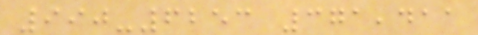990-6253 371,411
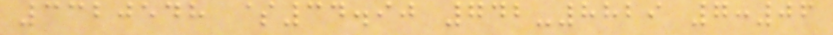3320548 $34.90 742-8829 7:06
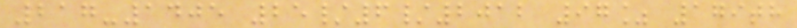217-1405 25/6/2012 97% 179th
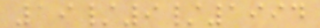19/9/1994
